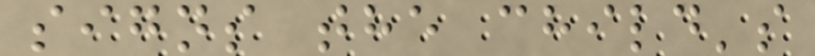signs the child's
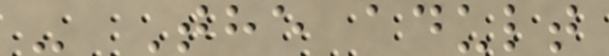- The adult
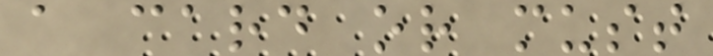a card or must
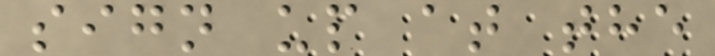sign up at the
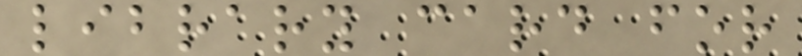library card for
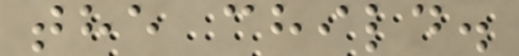the child.
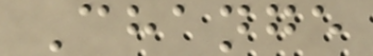Change
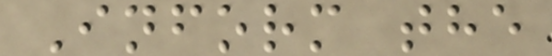Inform the
